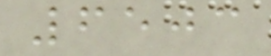6503
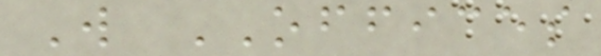W OFFICES
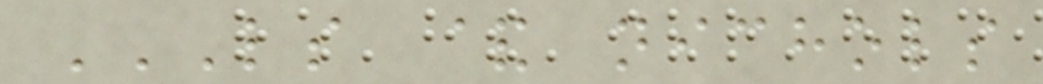LS & NICHOLS
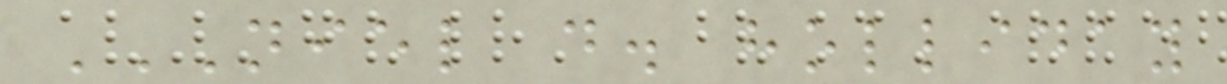NIEL D. HOLLIDAY
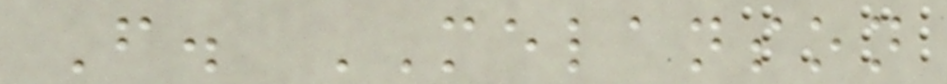F. MELANSON
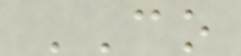CO
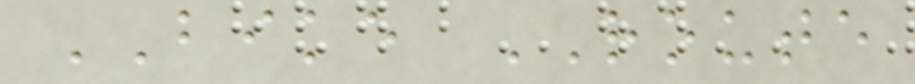BIKE ROUTE
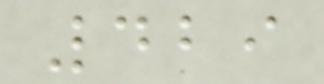429
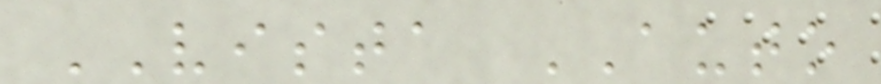VISTA AUTO
